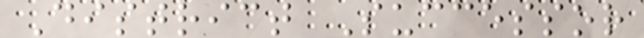District Successor
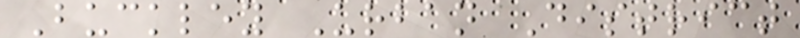Buckley Urban District
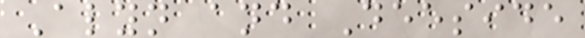Alyn and Deeside
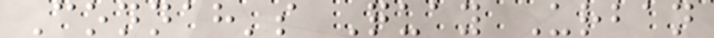Connah's Quay Urban
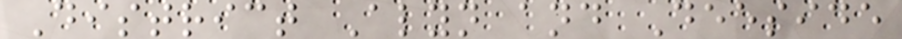District Alyn and Deeside
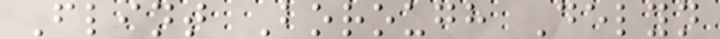Flint Borough Delyn
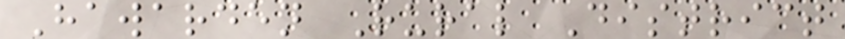Hawarden Rural District
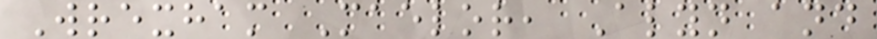Wrexham Maelor, Alyn and
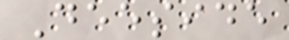Deeside
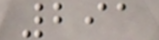291
